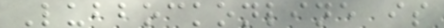Lubbockonline is
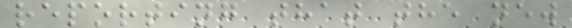reporting that the new
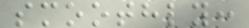smoothly:
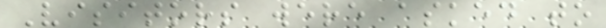Visitors were asked to
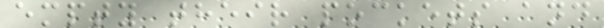empty their pockets and
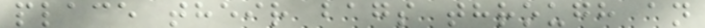place their bags through an
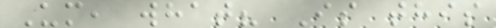Um, what? Is this
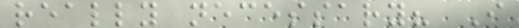really necessary? I
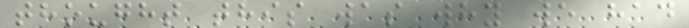thought this was why we had
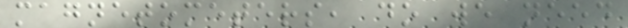magnetometers, do we need
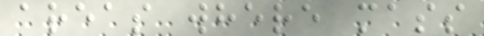areas where mass
